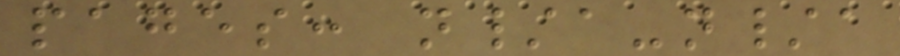pages: n/a-n/a
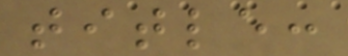title:
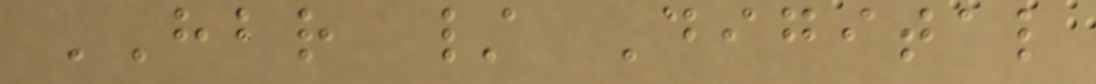HBR / Digital
